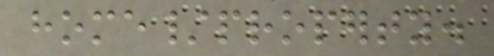home/property.
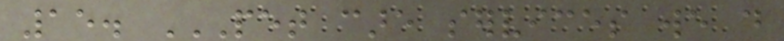15. PET CARE SERVICES WE DO
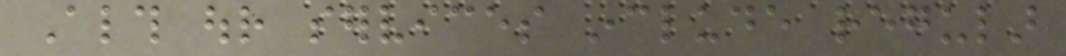Although our services include regular
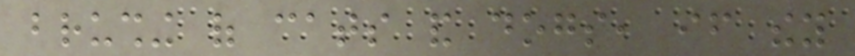brushing of cats and dogs, if they
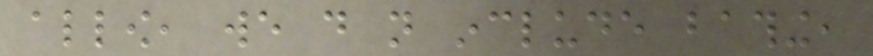allow, we do not include bathing,
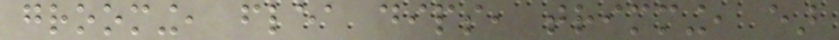grooming, flea dips, trimming, ear
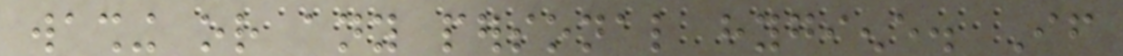washing or any personal hygiene. If
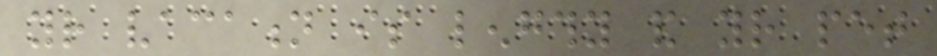your vacation is lengthy and your pet
